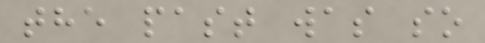the past was so
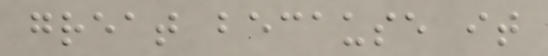great because it
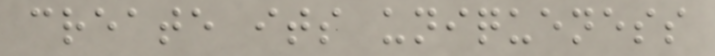create its uniqueness
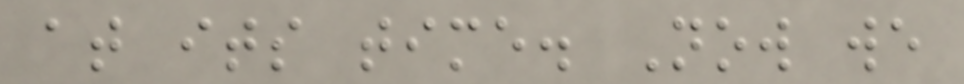at its time. Now we
